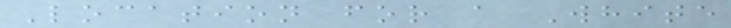Location for a White
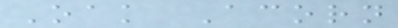Oak Acorn
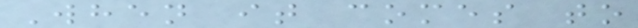When it comes to
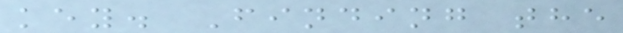key. Finding the
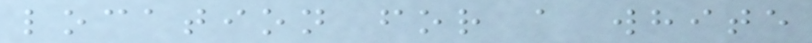location for a white
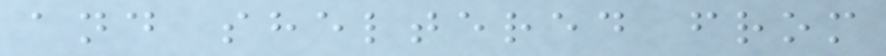and sheltered from
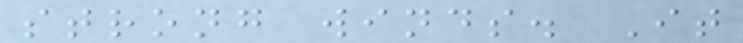strong winds. It
